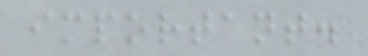important.
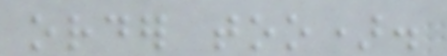order too).
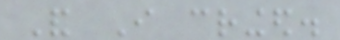And I cringed.
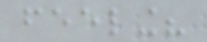feeling?
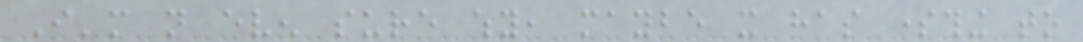I'm not even sure why, maybe it has something to
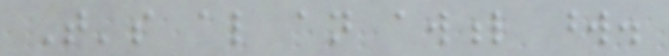That's also an awful word.
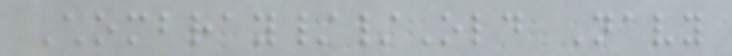Chombray//Old Navy
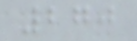270
